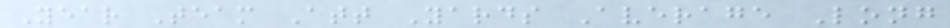Year Team Att Yards Average Long
